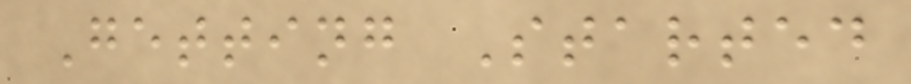Getting Started
